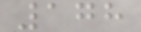178
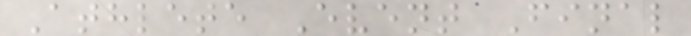Athlete Event Final
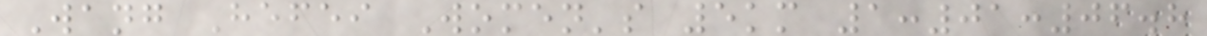Wang Hefei Women's 5km 1:01:06.8
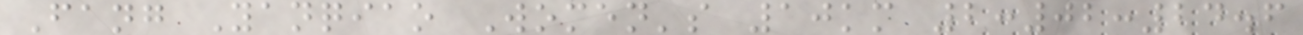Fang Yanqiao Women's 10km 2:02:24.6
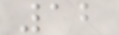12
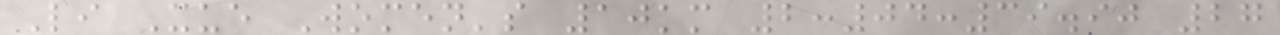Li Xue Women's 10km 2:04:39.90 27
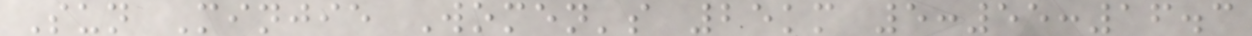Sun Minjie Women's 25km 5:55:16.3
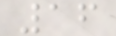16
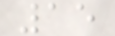15
